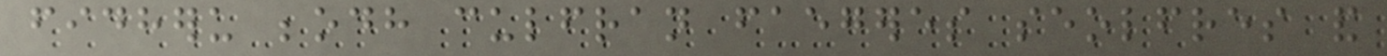fidheru beodh culfran faegeres seolfres and
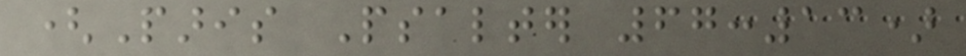(Paris Psalter 67:13)
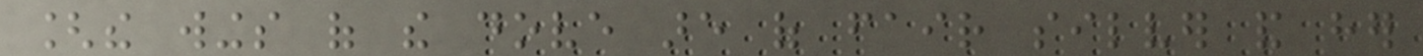[the wings of the dove are of fair silver and her
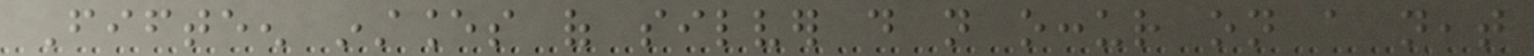Fifteen instances of silver do not occur on a neat
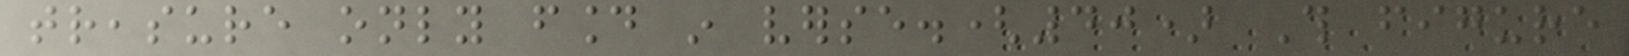treasure only found in verse.(40) This figure
